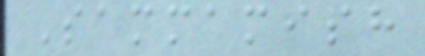Sammamish
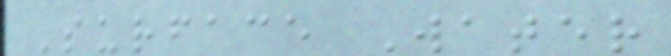Surface Water
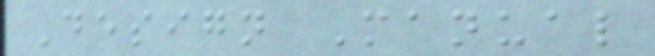Design Manual
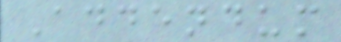Addendum
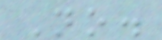No.
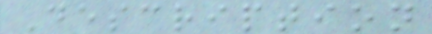Description
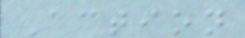Action
